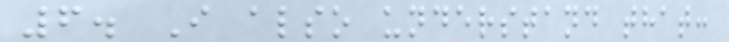6. I also understand that:
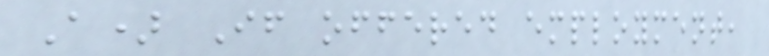A) If offered employment,
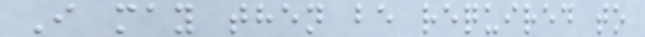I may then be required to
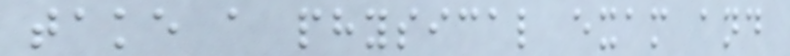take a physical exam and
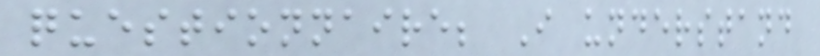questionnaire; I understand
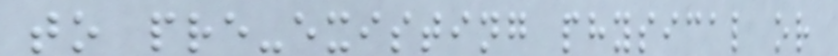to pre-existing physical or
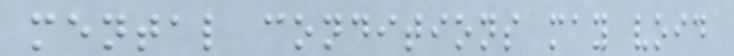mental conditions may void
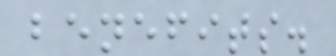benefits.
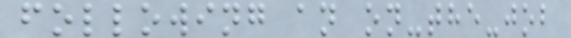following an on-the-job
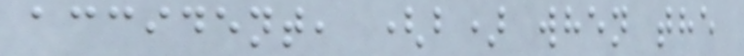accident, (b) when the
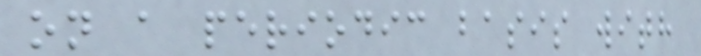on a periodic basis with
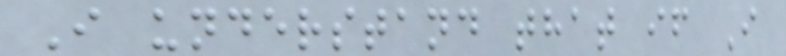I understand that if I
